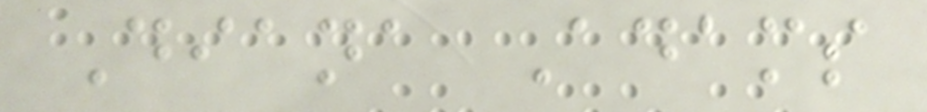Diana Adams
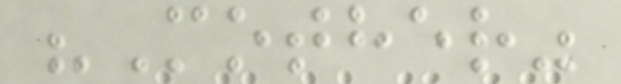"Mother"
